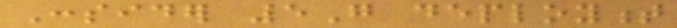Consider 5G deployment
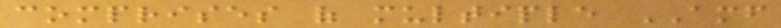comprises of multiple AMF
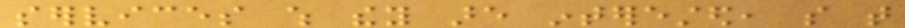services which they are interested, so that
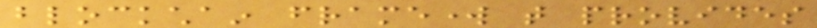blockchain framework that provides
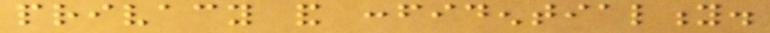privacy and confidentiality.
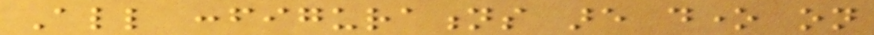All configurations are done on
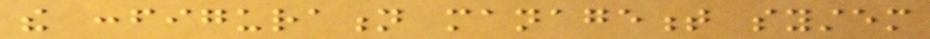the configuration management system
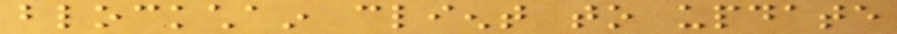blockchain client to update
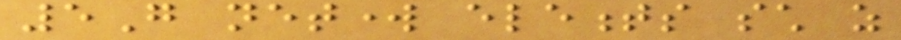5G network elements such as
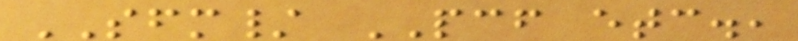SFM/ PCF etc.,
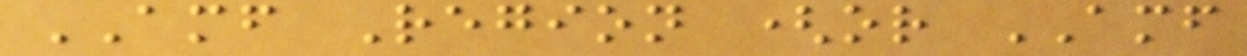AMF Region (or AMF
